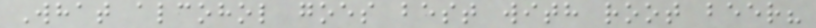What alcohol goes best with root beer?
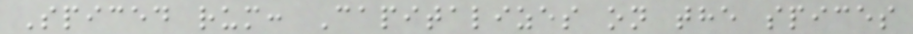Spiced rum: Capitalizes on the spices
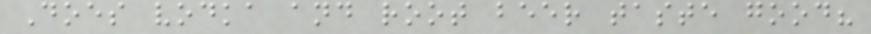Does vodka and root beer taste good?
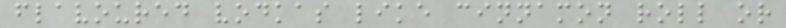flavoured vodkas like cinnamon roll or
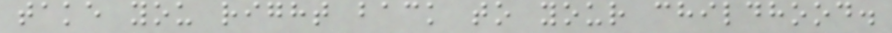take you right back to your childhood.
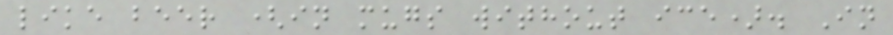like beer (in mugs without ice). In
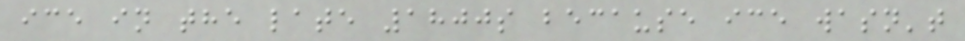ice in the late 1800s because ice wasn't
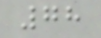78
